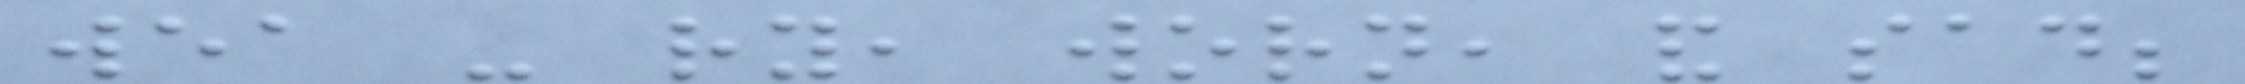wea - ry, worn, and sad;
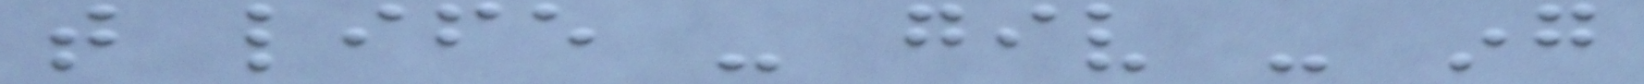that life - giv - ing
